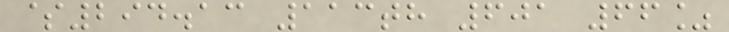$294.13 113th 601 66%
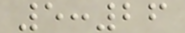5:26
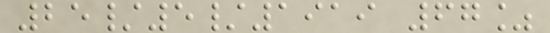25/5/1919 67%
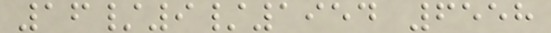16/9/1954 6558
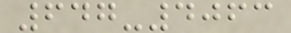647-4063
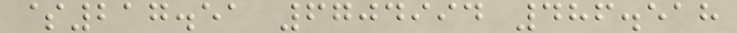$217.51 6704994 486.518
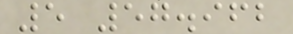5 57.962
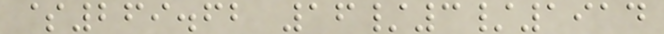$269.62 16/3/1914
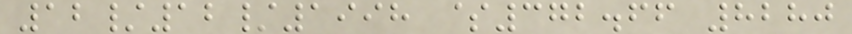12/12/1998 $372.66 8280
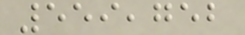559,752
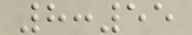8:55
